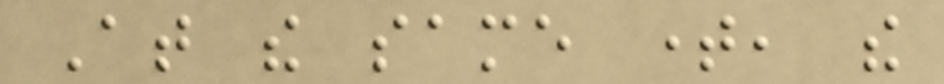At the same time, the
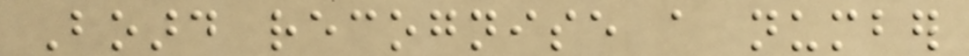Board recognise a number
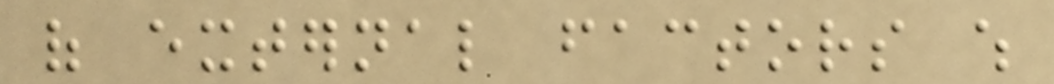of external factors which
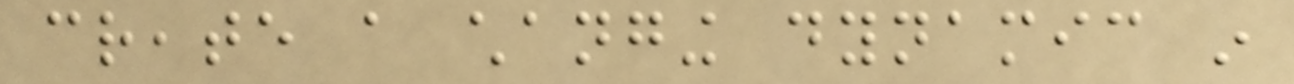create a changing dynamic in
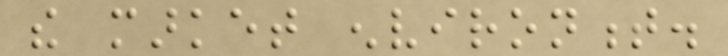the market environment.
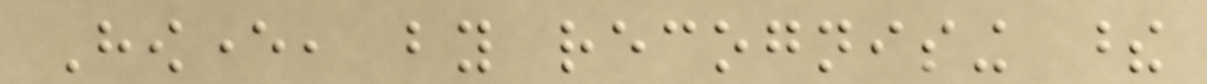However, by recognising these
